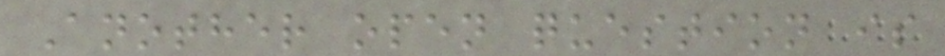Another open question is
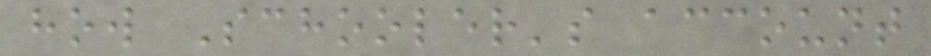how Schooler's account
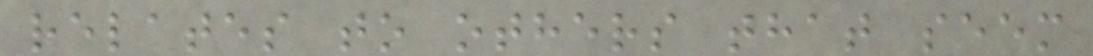relates to others that seem
